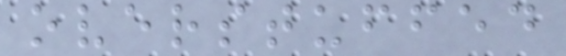overstuffed
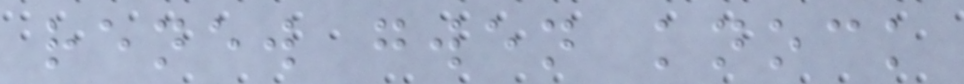renew gwen knock
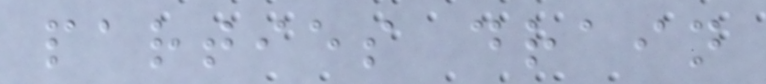parties drain
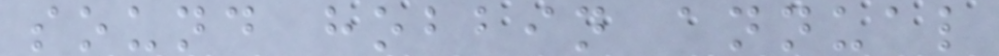sound hobbin annual
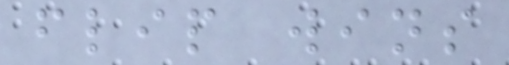flip wins
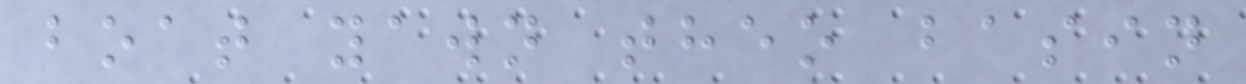boat yawn theo basin
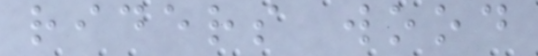riders wood
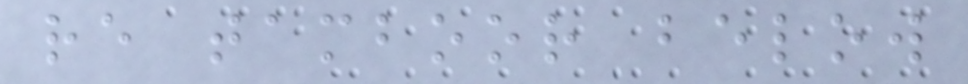re tamboor below
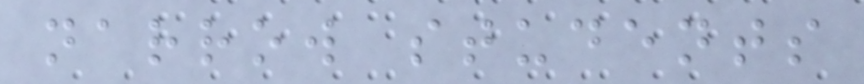narrow students
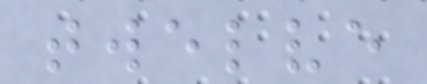twelve
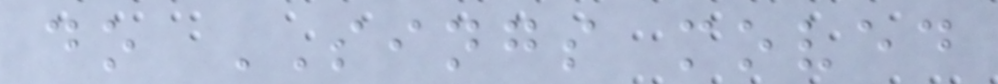do SINGS moved
